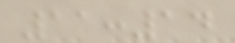11:14
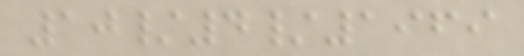10/4/1969
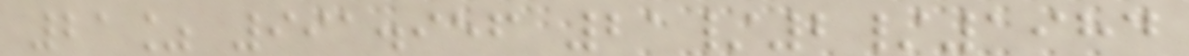21% 991.956 21/2/1984
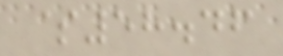$58.46
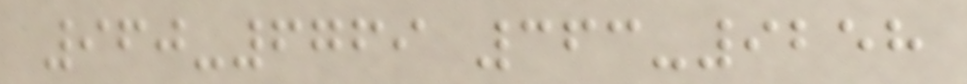960-6769 363-9258
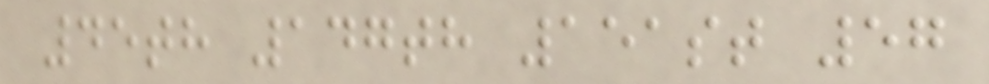45th 147th 151st 57
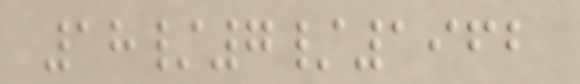18/7/1962
